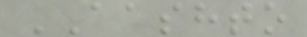AASHTO
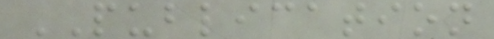PUBLICATION
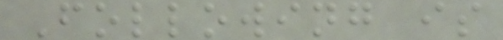Following is
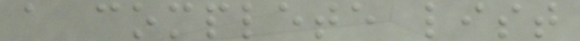a complete list
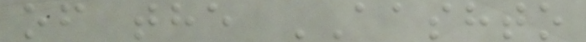of the AASHTO
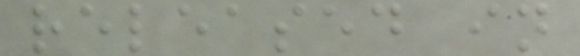released in
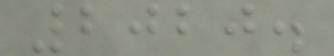2020.
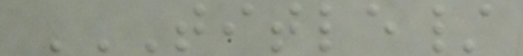TITLE/
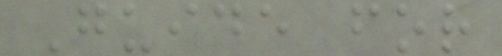Guide for
